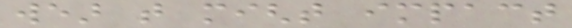wear that might impact
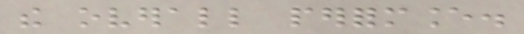the overall performance.
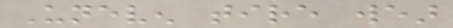Uneven tire wear
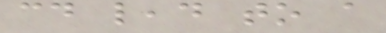could lead to a
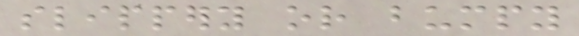slippery or bumpy
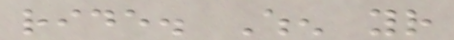ride. When your
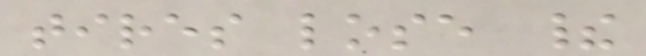tires lose their
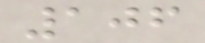106
